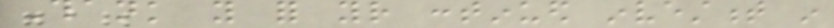Thank you for your continued investment in
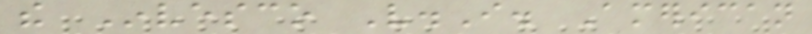the Invesco V.I. American
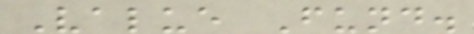Value Fund.
